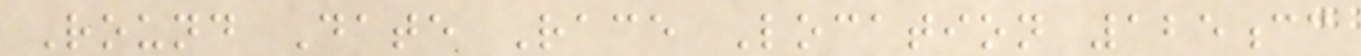Round Date Race Location 125cc
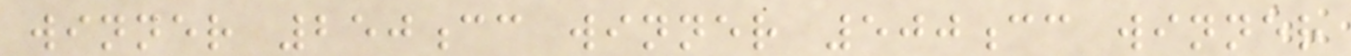winner 250cc winner 500cc winner
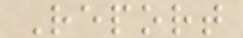Report
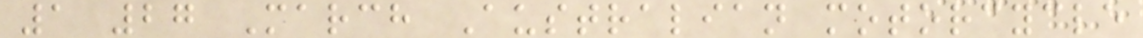1 27 March Australian motorcycle
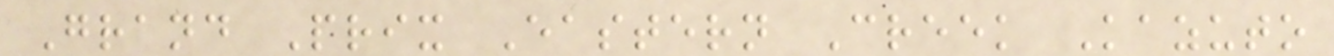Grand Prix Eastern Creek Kazuto
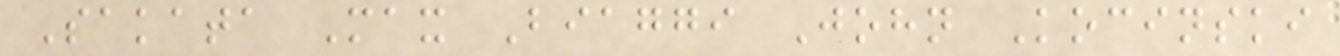Sakata Max Biaggi John Kocinski
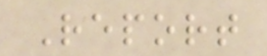Report
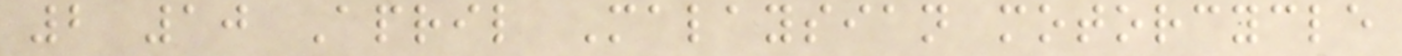2 10 April Malaysian motorcycle
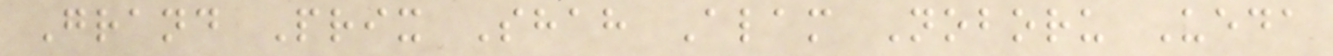Grand Prix Shah Alam Noboru Ueda
